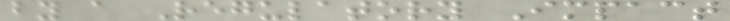by a Regulatory Impact
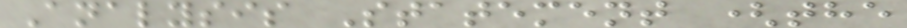Analysis Statement (the
